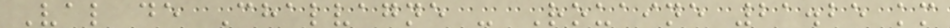Val de Chalvagne - Rouaine 21.25 km
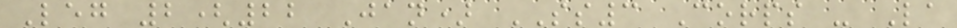Leg 2(22 Jan) SS3 Corps - La
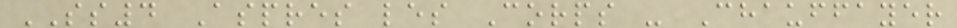SS4 Aspres les Corps - Chauffayer
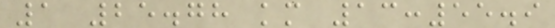1 25.78 km 13:55.9
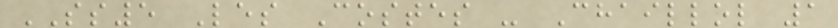SS5 Les Costes - Chaillol 1
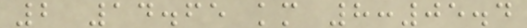2 14.65 km 8:05.4
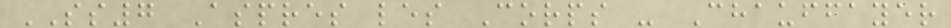SS7 Aspres les Corps - Chauffayer
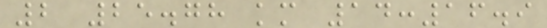2 25.78 km 14:16.9
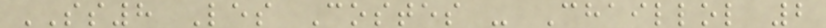SS8 Les Costes - Chaillol 2
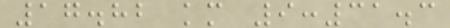17.82 km 9:31.3
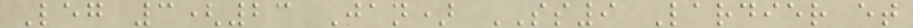Leg 3(23 Jan) SS9 Lardier et
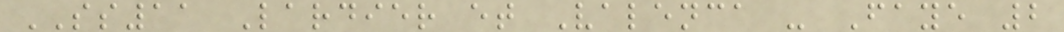SS11 Lardier et Valenca - Faye 2
